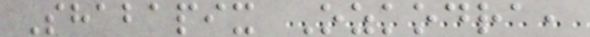Shabapix Ozkodra,
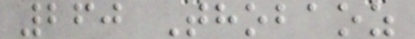260 Thobaoz
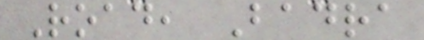Road, Badra
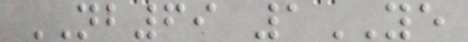NB69 1YE
